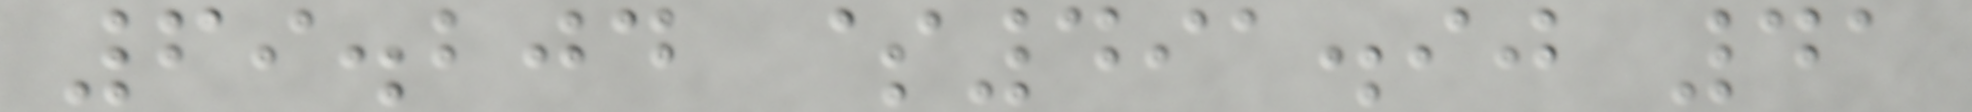69.204 $491.90 41
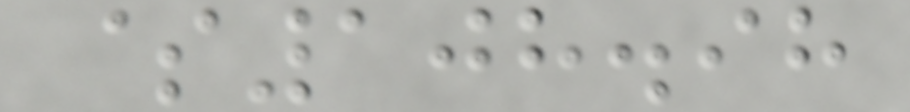$108.98
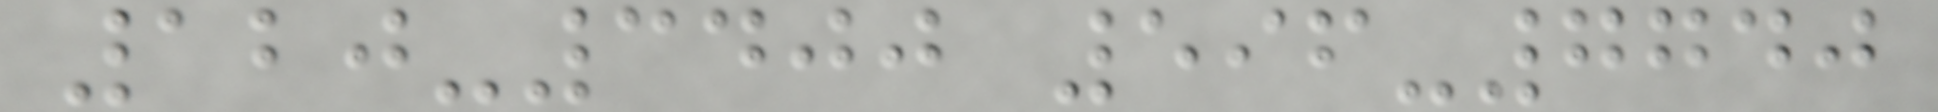120-3400 596-7740
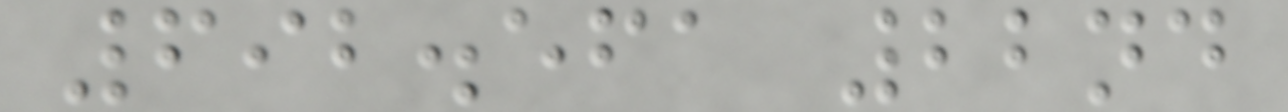692.561 22nd
